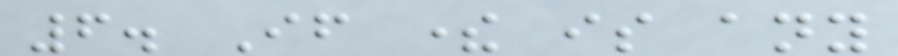6. If there is any
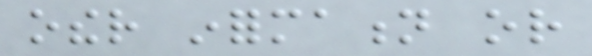other information or
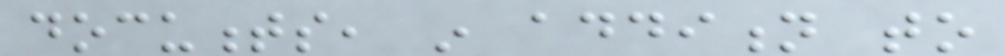documents, in addition to
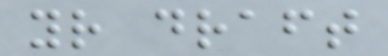your draft
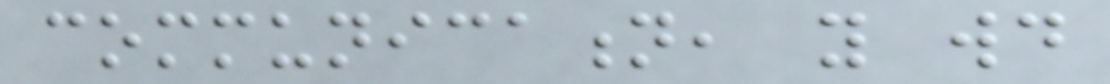communication, you would
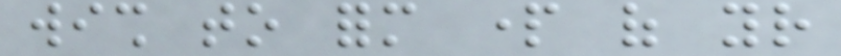wish to form part of your
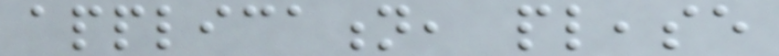application, please
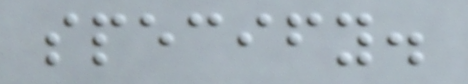specify.
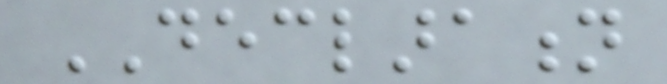DECLARATION
